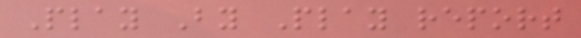Play By Play report
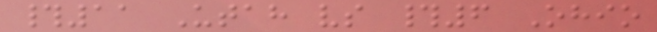#11 Utah vs #6 Ohio
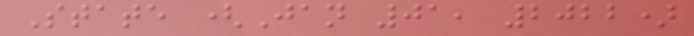State (Jan 01, 2022)
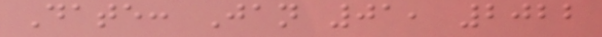Date: Jan 01, 2022
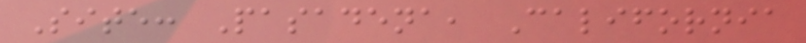Site: Pasadena, California
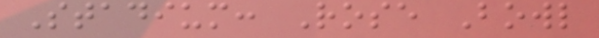Stadium: Rose Bowl
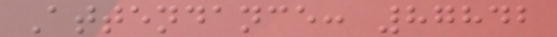Attendance: 87842
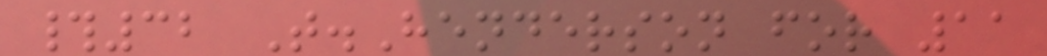#32 T.Henderson for 11
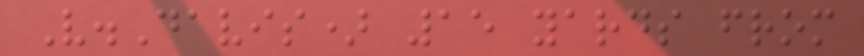V.Davis) 15 yards from
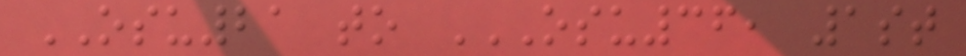OSU21 to OSU36, 1ST
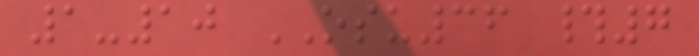1-10 OSU36 #7
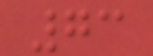73
